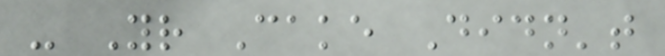- Your Cake Didn't
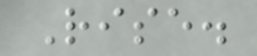Rise.
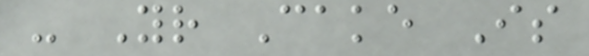- Your Cake Is
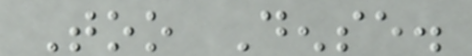Too Dense.
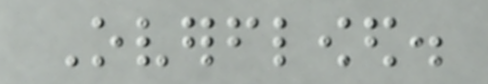Overflowed.
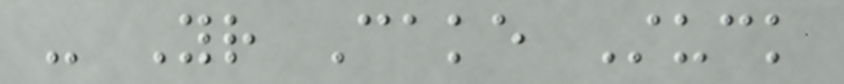- Your Cake Stuck
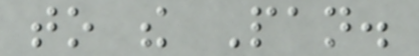to the Pan.
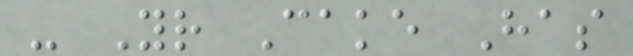- Your Cake Has
